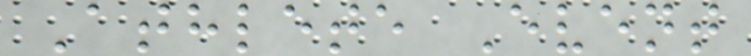Athlete Event
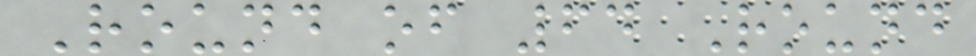Round of 64 Round
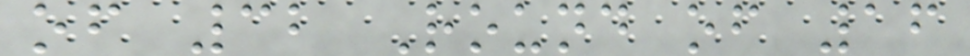of 32 Round of 16
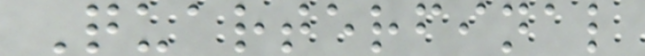Quarterfinal
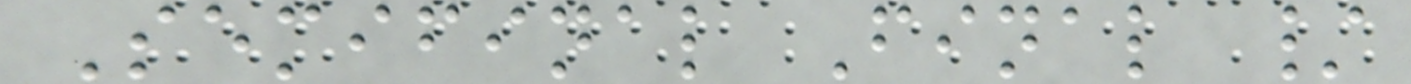Semifinal Final /
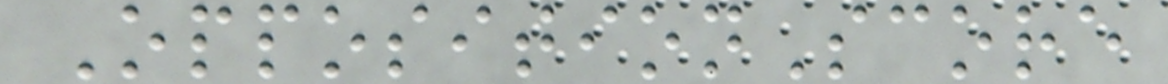OppositionScore
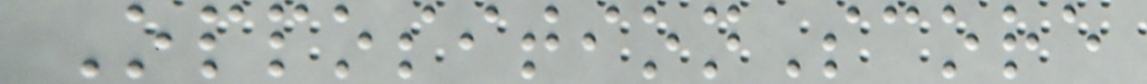OppositionScore
